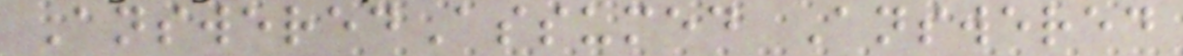AnsweredAssumed Answered
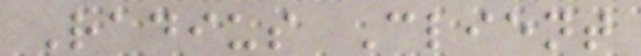Radius Client
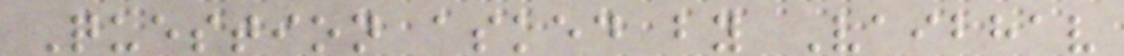Question asked by Vaibhav
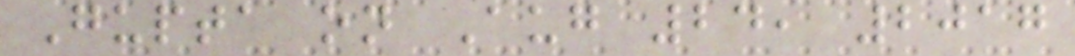Gupta on Aug 24, 2017
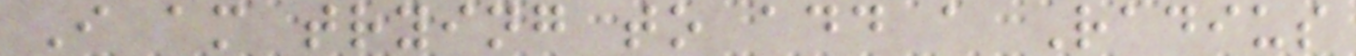I am trying to add a Radius
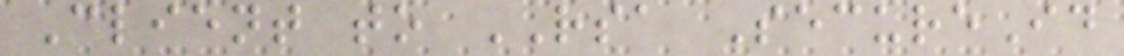Client to RSA SecureId
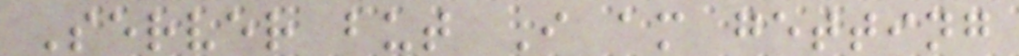Server but I am getting
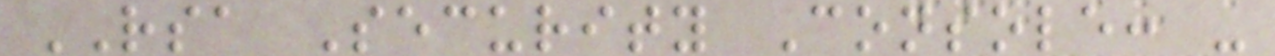RSA Security Console: -
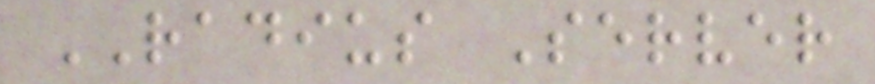RADIUS Server
